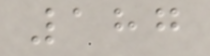187
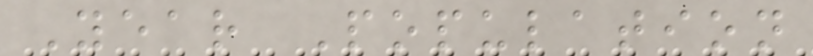Year Population
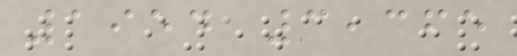1954 3,365
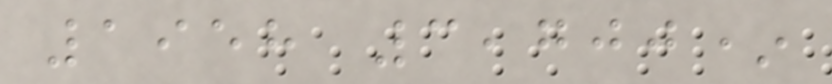1958 3,700*
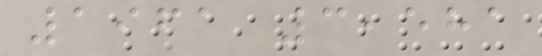1961 3,581
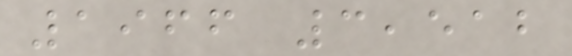1966 3,512
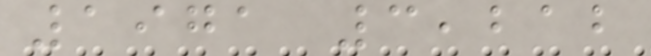1971 3,212
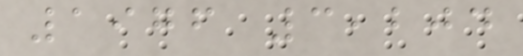1976 3,204
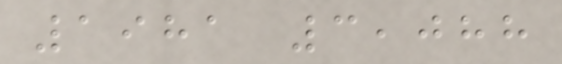1981 3,088
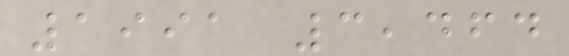1991 3,464
